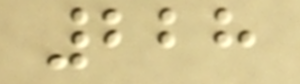228
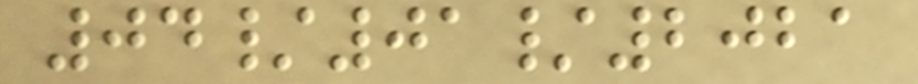04/01/2021
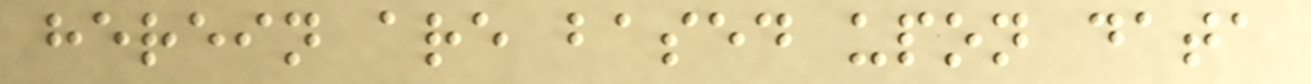herein are based upon data
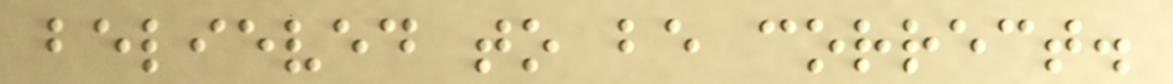believed to be correct.
